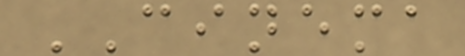CINEMA
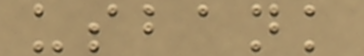usbank
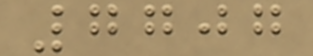7707
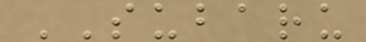SUBARU
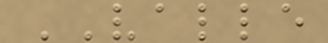VALLE
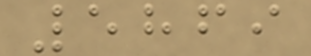5869
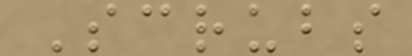Scrubs
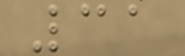31
